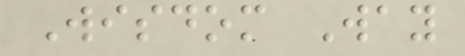Wisdom Way
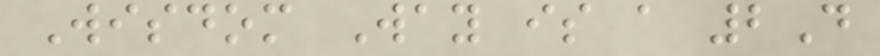Wisdom Way is a 2D
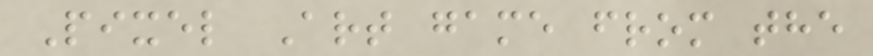Pixel Art game from the
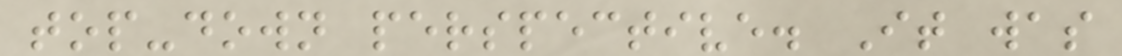top-down perspective. It was
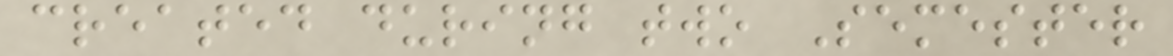created during two Semester
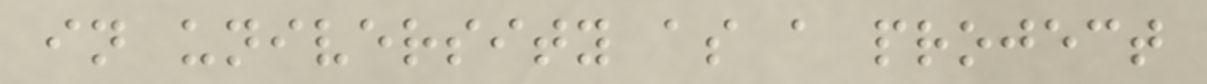in university as a project
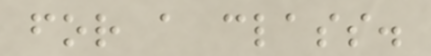for a class.
